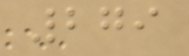279
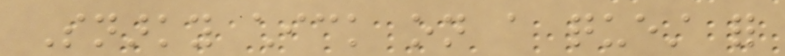Snarky chick on a quest for
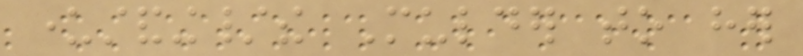understanding/the Mulder to her
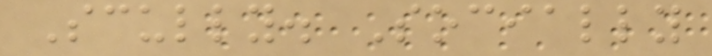Scully. Socially
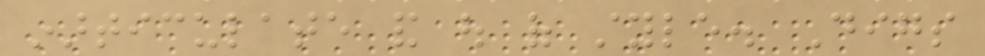inarticulate and out of style. Digs
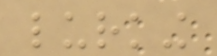lurking
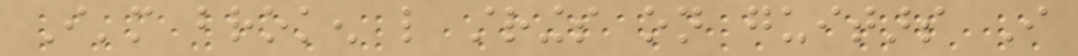I'm broken like strings on guitars I
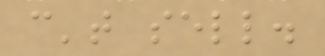can't sell.
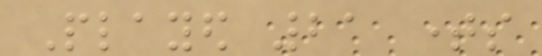Played 21 times
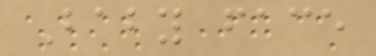Baby face
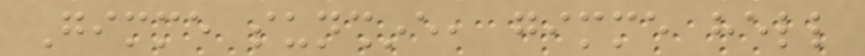Gimme sunshine, gimme hell
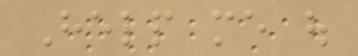Help me out
